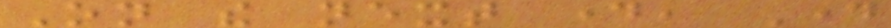On the next day, Day
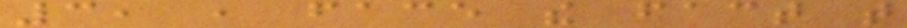3, , face the fact that
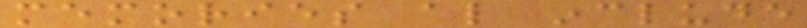memories also include
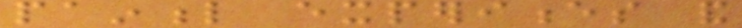painful experiences and
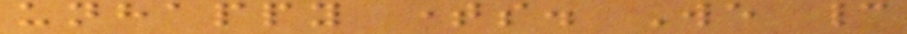unhappy times. We cannot
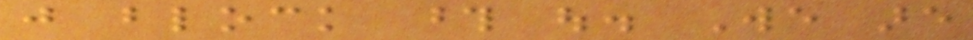just block those out. We are
